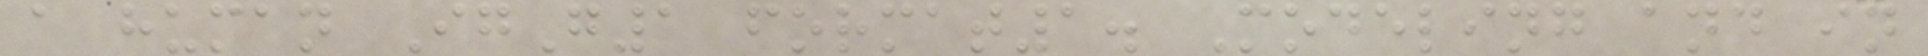a human IgG1 format1. Modeling and in
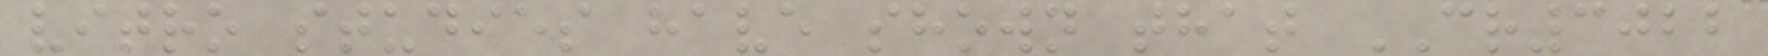vitro studies have shown that CR3022
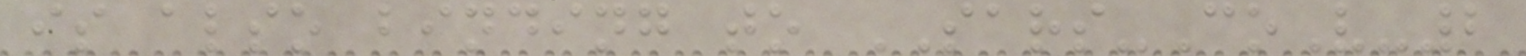is also binding to SARS-CoV-2
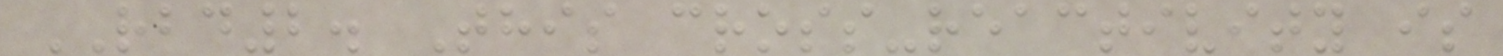RBD2. This cross-reactivity is
